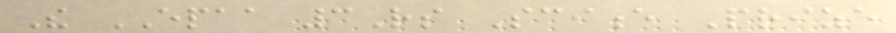The EPAA 3Rs Science Prize
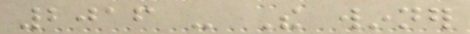2016 - The winner
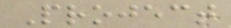Project
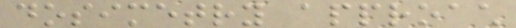dosimetry approach
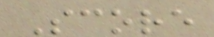Score
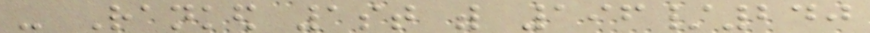- Ranked 1st with 196/240
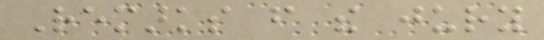Remarks from the jury
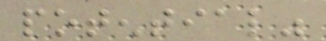potential"
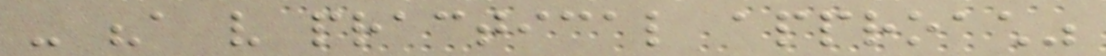- "a very practical approach"
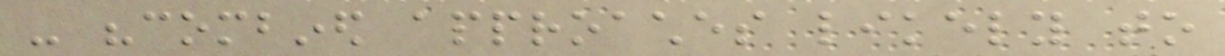- "combined approaches likely to
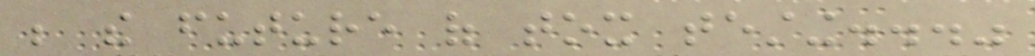be the future of tox testing..."
